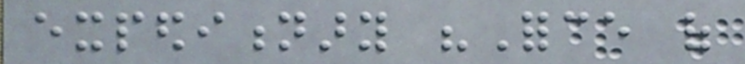expeditionary "Force of
